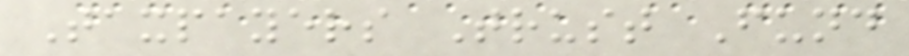Taxpayers Trust Fund
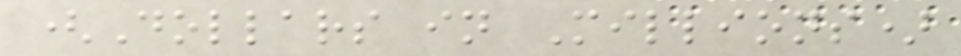(Dollars in Millions)
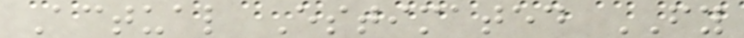Actual Estimated FY
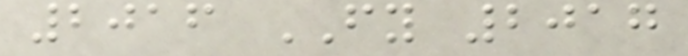2016 FY 2017
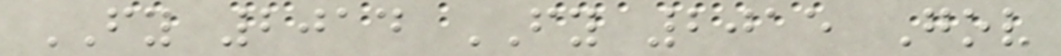FY 2014 FY 2015 Gov
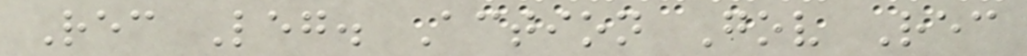Rec Leg. Action Gov Rec
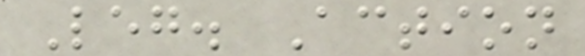Leg. Action
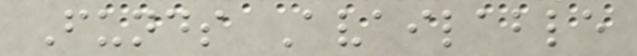Funds Available
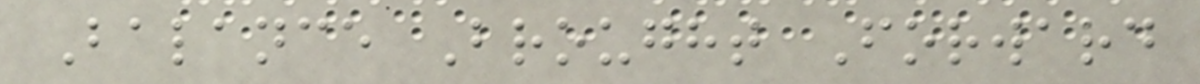Balance Brought Forward
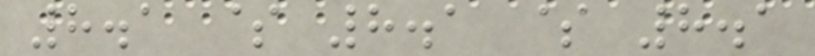8.1 $ 8.1 $ 8.1
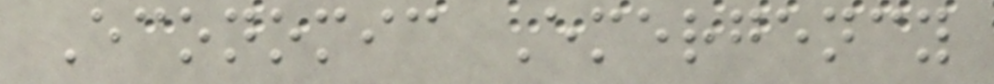Economic Emergency
